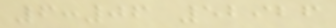6:06 52926
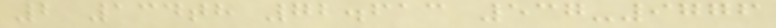2 134th 72.613 537-9776
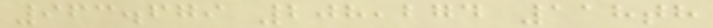963.679 208,274 118th
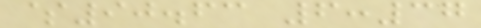$90.63 6:37
